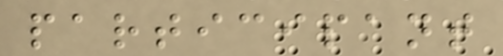participant
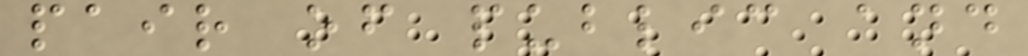pair of public and
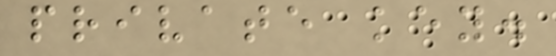private key.
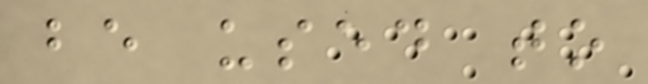be used to
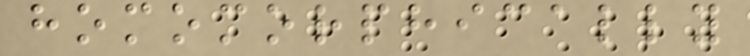homomorphically
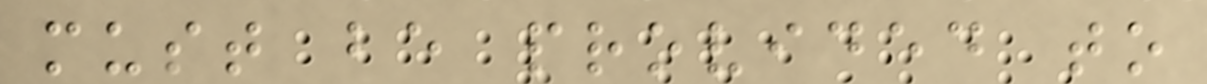must be provided to
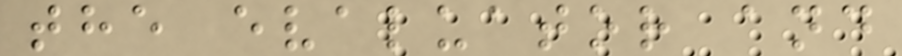the evaluator and
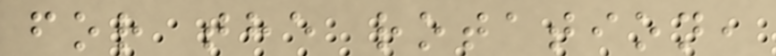for the rotation,
